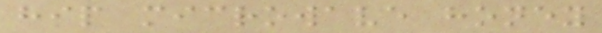hip microwave honey
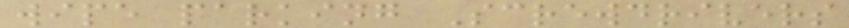wipe parking Screwdrivers
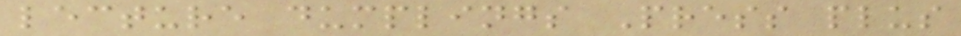lecture dumplings Press plus
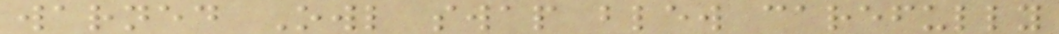warned Owl swap blew carefully
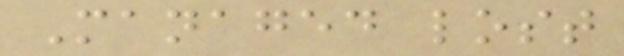Managed lost
